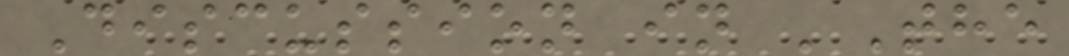Discussion in 'The
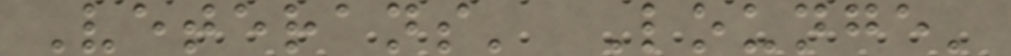Veterans' Lounge'
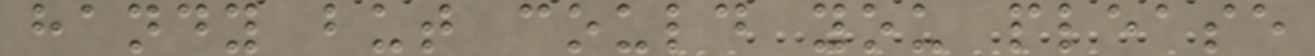handy but could you please
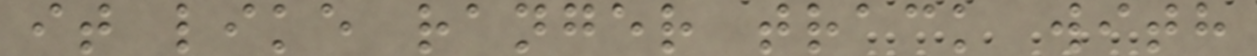it like ranger track with
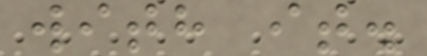with it.
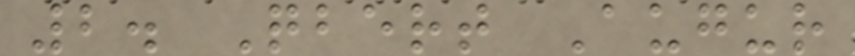2. Qbert Augur
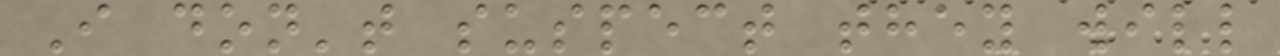I don't suspect they will
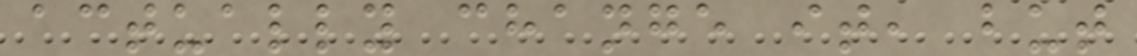actually change it, but
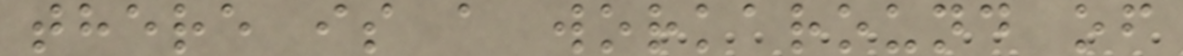there is a workaround of
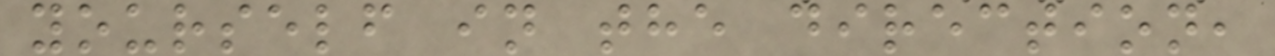yourself in the direction,
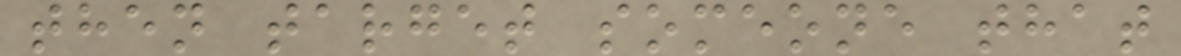then target someone that
